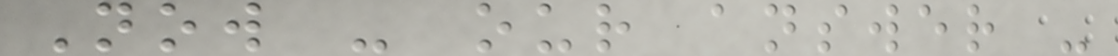Now - our answer -
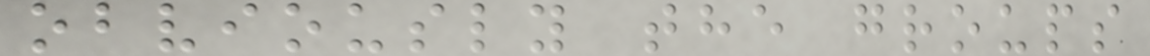obviously the groups
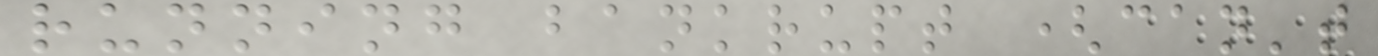running bankrupt (can't
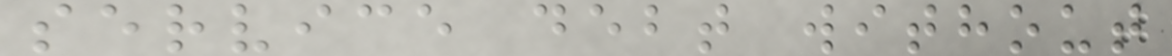service debt without
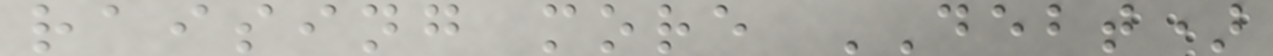raising more DEBT)
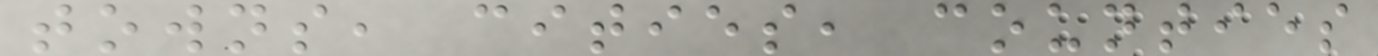towns, cities, counties
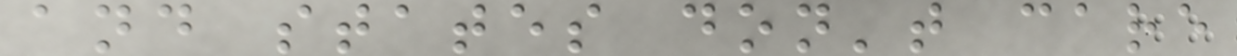and states don't care
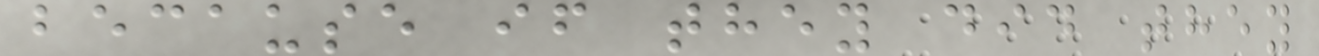because if they did they
